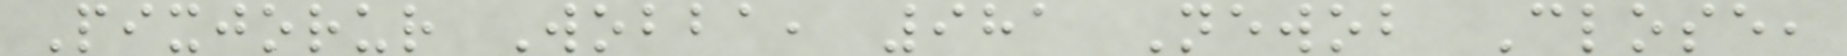Pixjorur Wobba, 981 Newob Close,
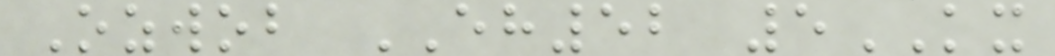Ozwob EH52 5KX
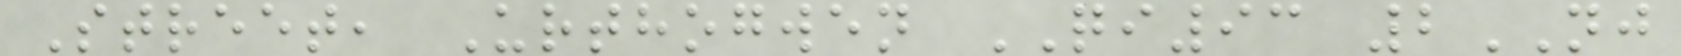Street, Urthogwen QI93 2NJ
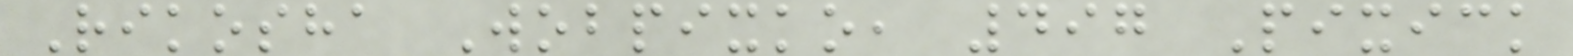Rikosha Wobpixko, 497 Pixick
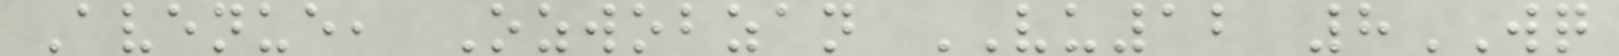Avenue, Ozwobzan VU12 8WQ
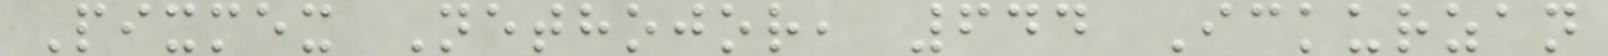Pixmex Nethojor, 644 Ickurzan
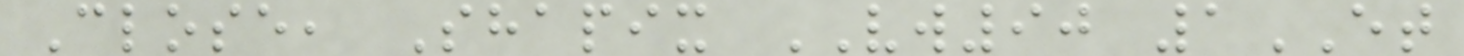Close, Shapix VW90 1ET
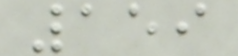159
